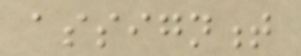assignment
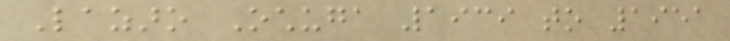Lazaro Ochuga 1939 to 1951
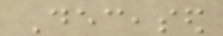Deceased
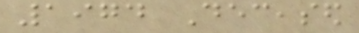1974 Deceased
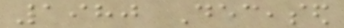1980 Deceased
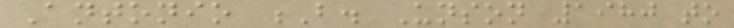Antonio B. Unson 1980 to
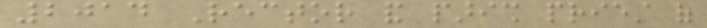2014 Rector and parish priest of
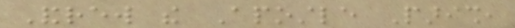Andrew the Apostle Parish,
